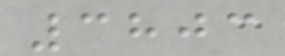3803
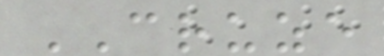CRUZE
